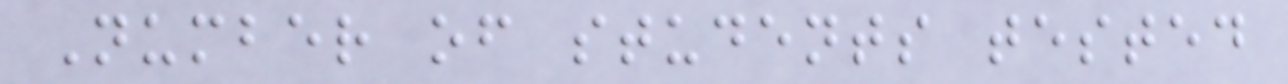Number of students tested
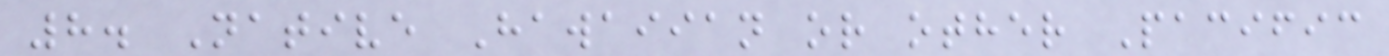8. Native Hawaiian or other Pacific
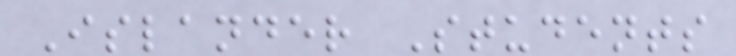Islander Students
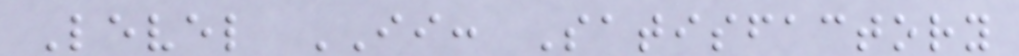Level II: Satisfactory
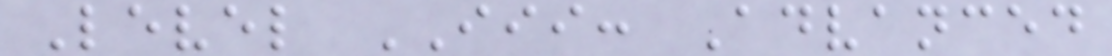Level III: Advanced
